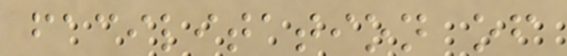facilitation of
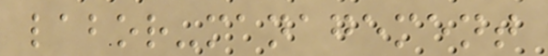labor-management
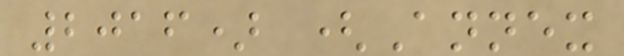2016) (Annex
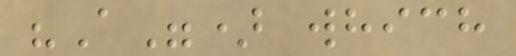"A") which
